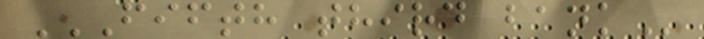FIFTH THIRD BANK
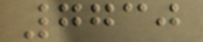7730
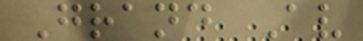Grand Av
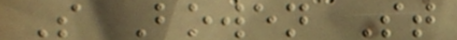S Bowen St
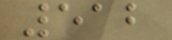512
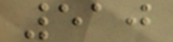510
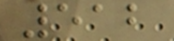512
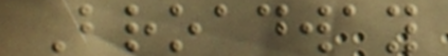Broadway
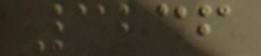3236
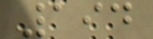194
